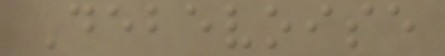Debevoise
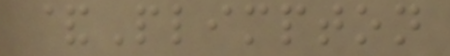&Plimpton
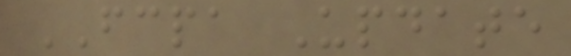FCPA Update
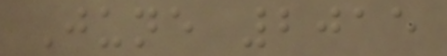June 2015
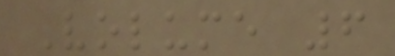Volume 6
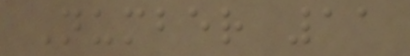Number 11
